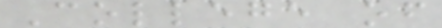College of
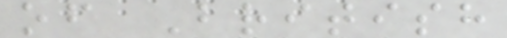of British
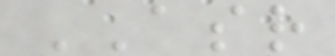ASR
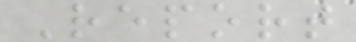Report
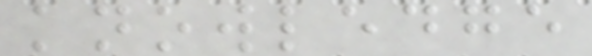knowledge
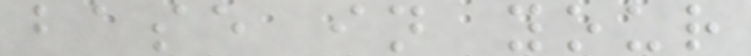base in your
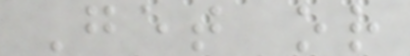Get or
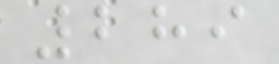289
